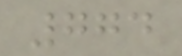774
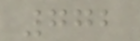772
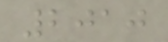2010
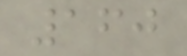160
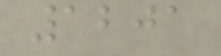1201
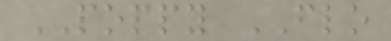POPPY FLO
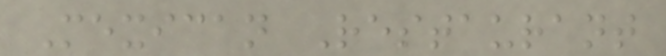Mexican Restaurant
